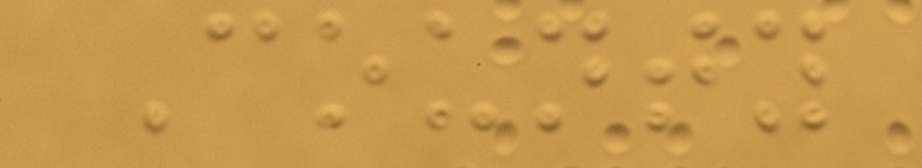County
